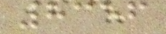8356
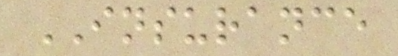INSURANCE
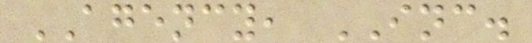AGENCY, INC.
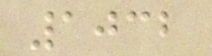1032
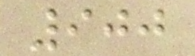900
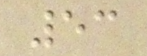53
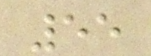55
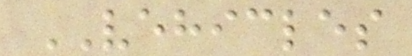VEHICLES
